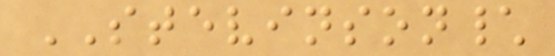STEVINSON\
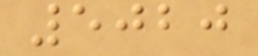5020
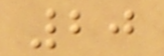20
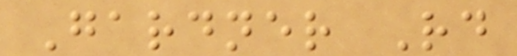Gardner Rd
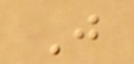J
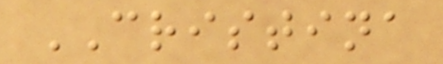CRISTINA
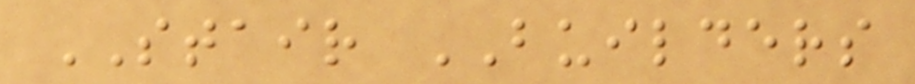STAIR BUILDERS
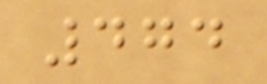474
